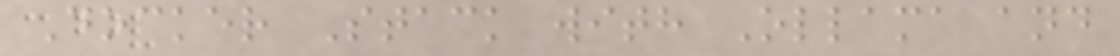Docker Stack with Ollama and
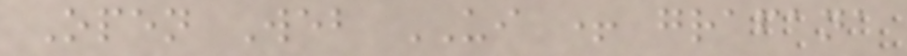Open Web UI + grafana
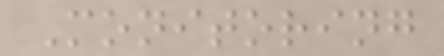Monitoring
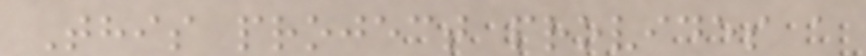This project provides a
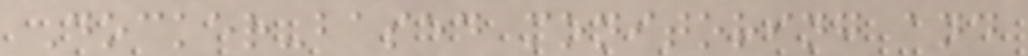Docker-based monitoring and
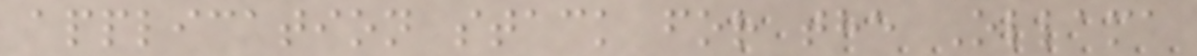application stack for the Ollama
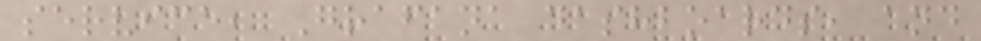service, Grafana dashboards, and
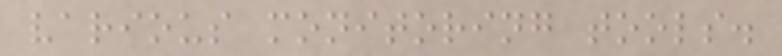various monitoring tools.
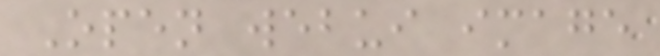Open webui image
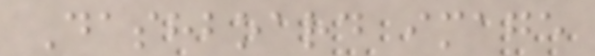Dashboard image
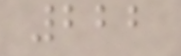222
